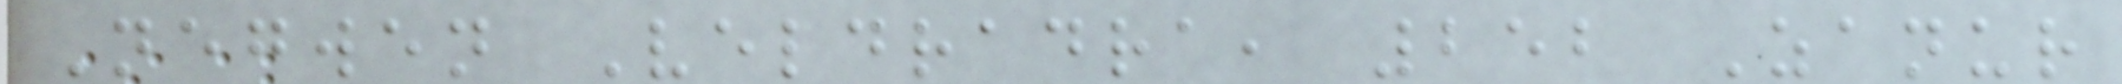Negwen Veldradra, 252 Zanur
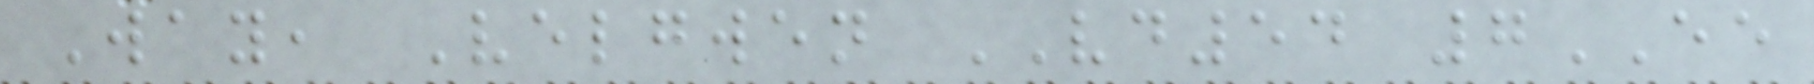Way, Velgwen VD54 7EE
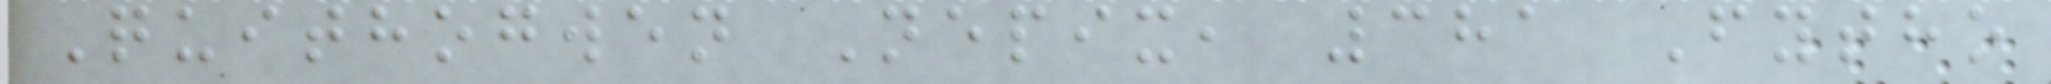Quithogwen Nepix, 381 Fytho
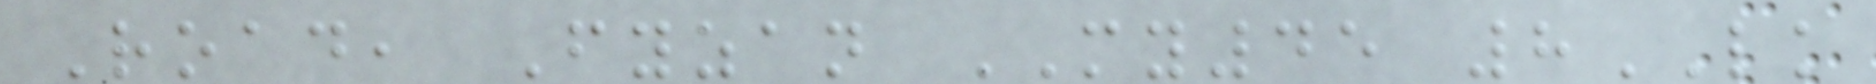Road, Fyzan MY45 8LK
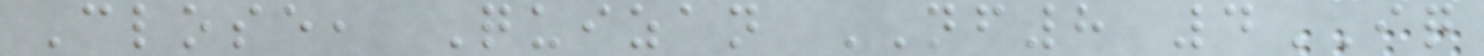Close, Quizan NF8 4IQ
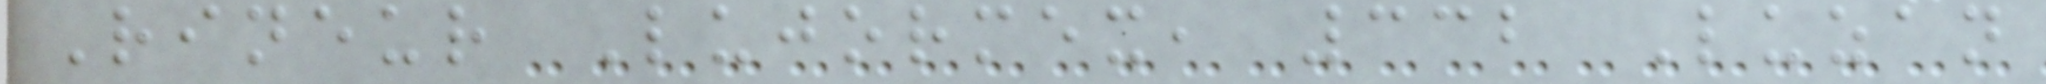Rineur Lujormex, 332 Luzan
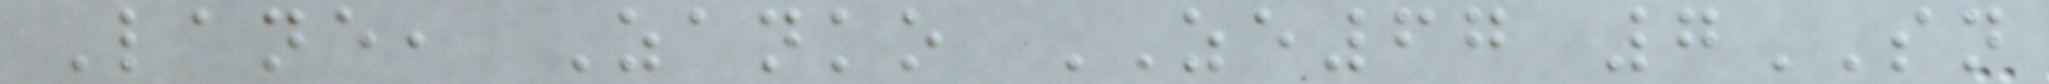Lane, Zanko ZE67 7SN
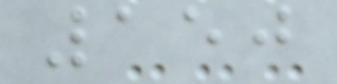150
